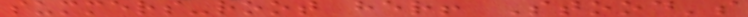summers-root her! Stood's
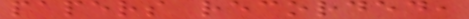papers recorded,
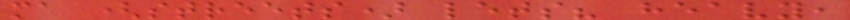ma (streets) lets? heavy,
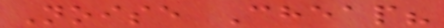Noise Cheap?
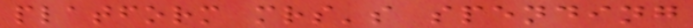platform mrs's spending
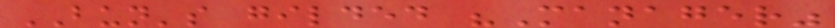BUN's gilded "Manager"
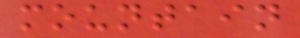mountain
